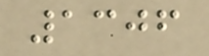1306
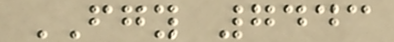FGY 7443
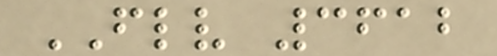FLV 3612
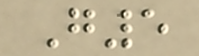G5
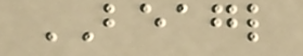BEAGL
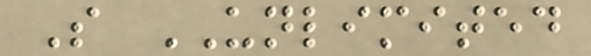S UNLIMITED
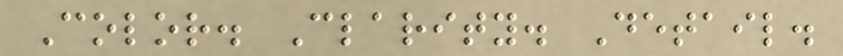Color. Clarity. Detail.
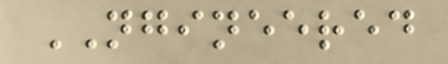NGINEERED
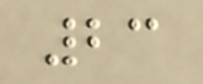23
